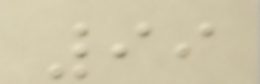99
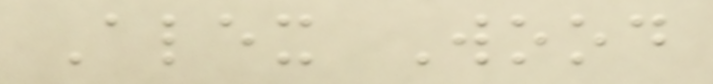Alex Wood
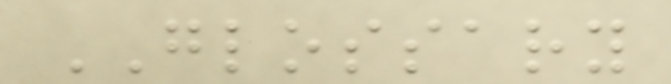GLOSSARY
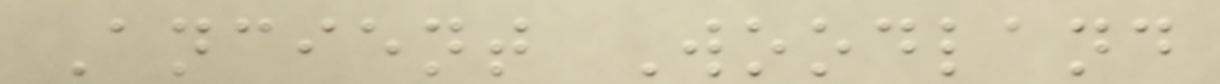Ancient Woodland
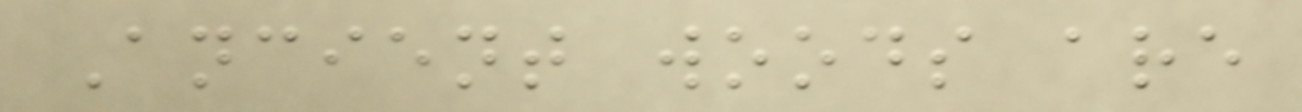Ancient woods are
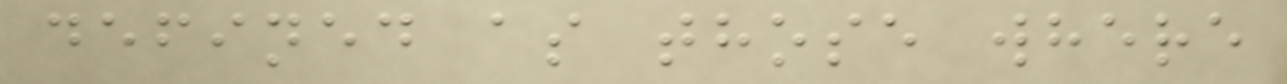defined as those where
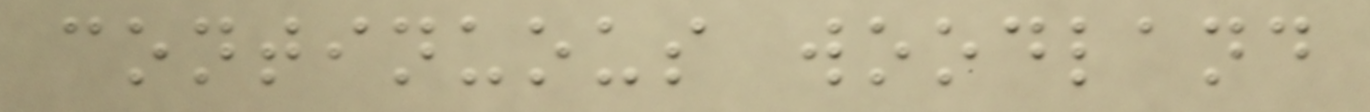continuous woodland
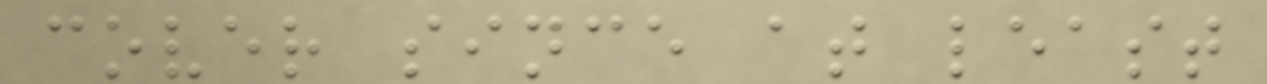cover since at least
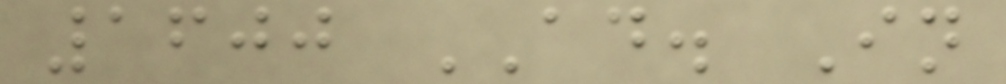1600 AD. In
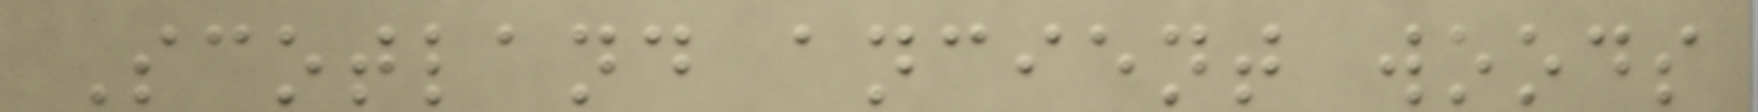Scotland ancient woods
